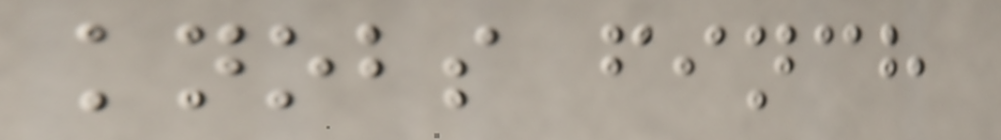knobs finch
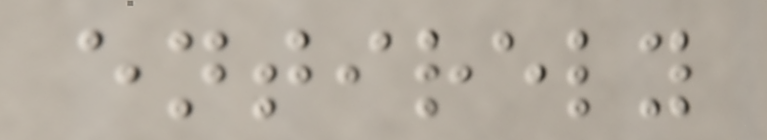entirely
